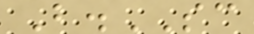B.SC
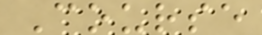Course
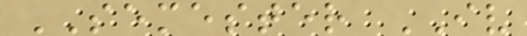SEMESTER IV
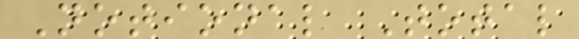Notional Total
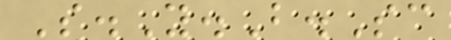S.Y.B.Sc
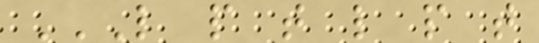L P T L P T
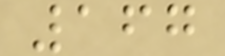167
